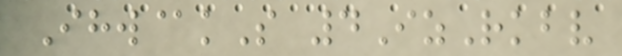Ihw@kS 4IzRkbv
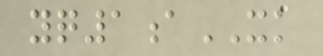yq1aXK
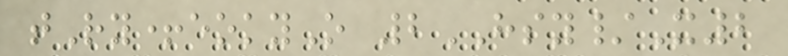tRy+eokyO 2HSY/X2
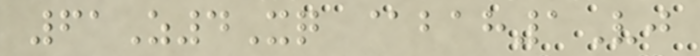61Z4Xq @bah1Vj
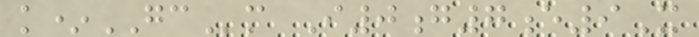k*GCm I0g7e9X
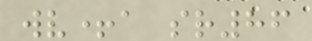wv+a sr86
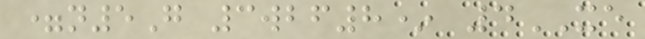=n5G 3wbf8* 4XE
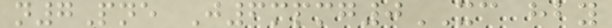n7Pne J6mpmg0XC hby
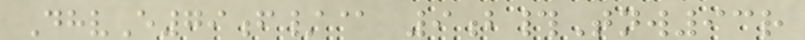DhvE79f/@ 9b#Tnw93r
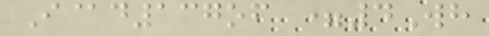I@d137of =4Wh
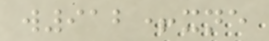w912+xne
